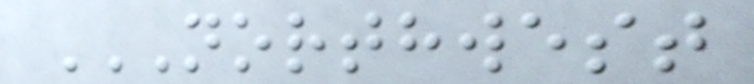NORTHWEST
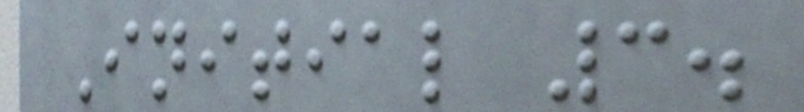Initial 3.
